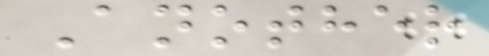Another
